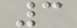3
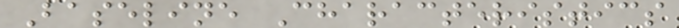Baseline Characteristics
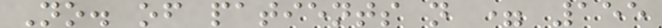No. of patients n = 155
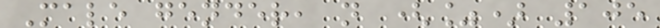Male gender, n (%) 105
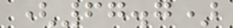(67.7)
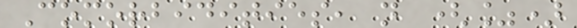Comorbidities, n (%)
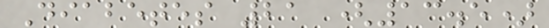Diabetes 21 (13.5)
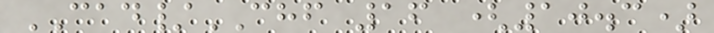CAD/CHF 16 (10.3)
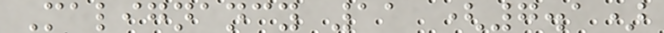Malignancy 11 (7.1)
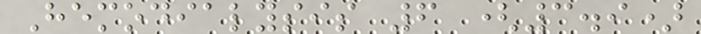Hemodialysis 6 (3.9)
